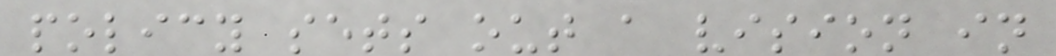policy sets out a vision in
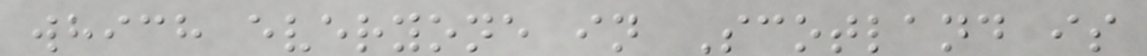which everyone in Scotland is
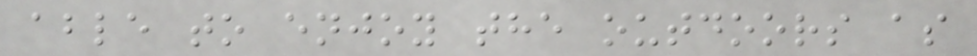able to enjoy the outdoors as
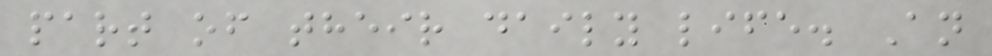part of their daily life. An
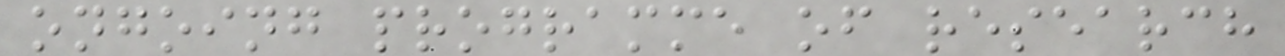ongoing programme of research
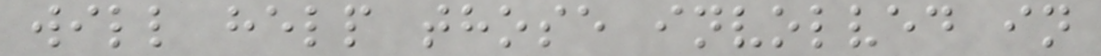will help those involved in
